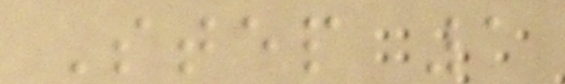Step 1
